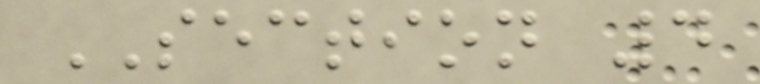SECTION 4
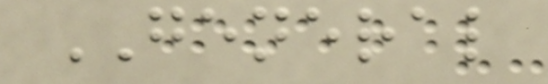GENERAL
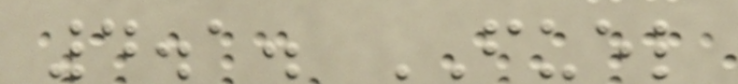4.1. FUEL
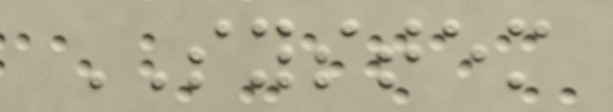SYSTEM
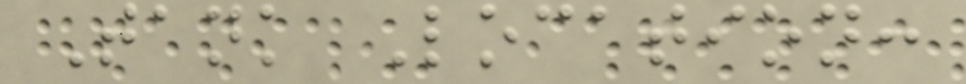Tank Location:
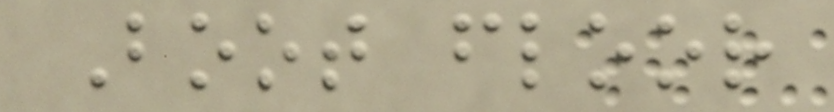Boot floor
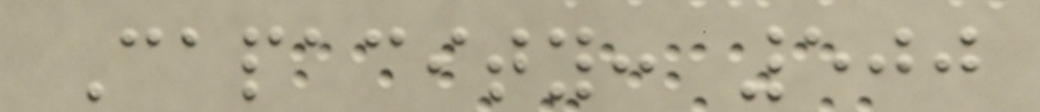Capacity: 500
